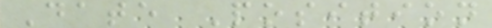Date Position
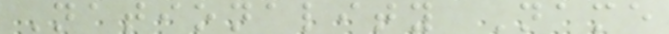Nationality Name
